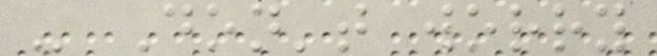- Don't worry
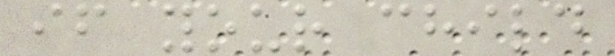if your child
